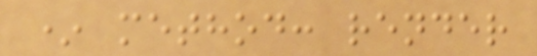* method: render
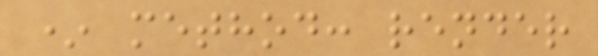* method: render
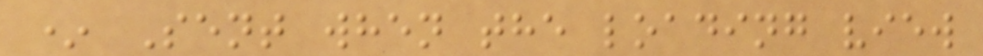* Sent when the loading view
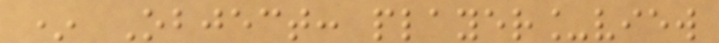* Object: player_view
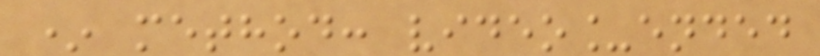* method: video_ended
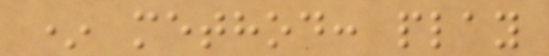* method: play
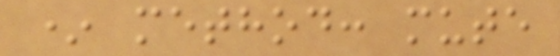* method: mute
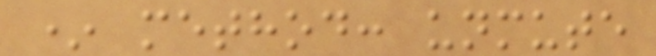* method: unmute
